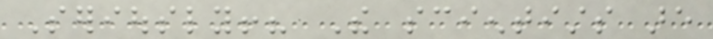Seriously!? The scientists are
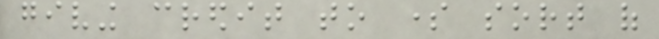giving credit to some sort of
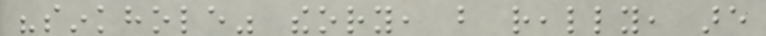"sinkhole" theory, but really, are
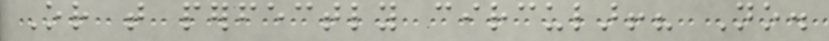Or that perfectly circular!? No.
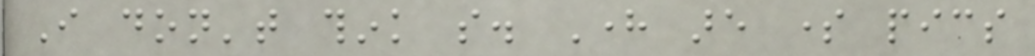I don't think so. Here are some pics
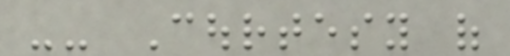-- Courtesy of
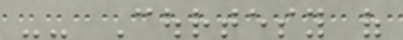-- Courtesy of
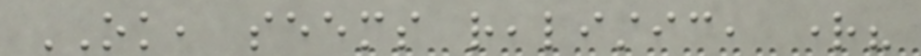OK, seems realistic, right?
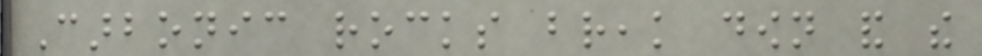Carbonic rocks break down and the
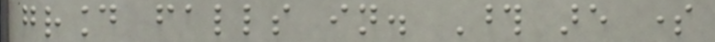ground falls in. Those are some
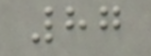87
